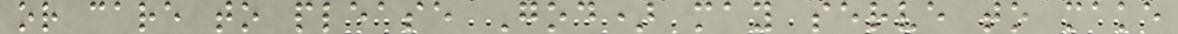or care to please God) may serve to make
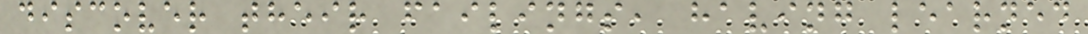discover their failings, having learned
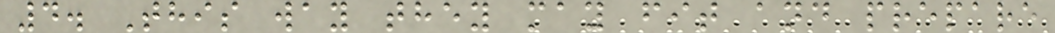4. This way they may fit and prepare
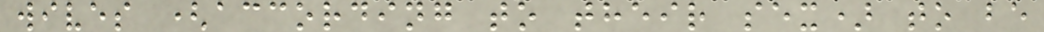wives (according to their sex) to be
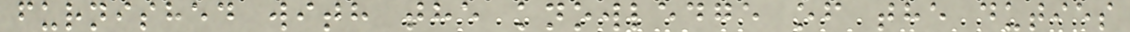furnished with the knowledge of the duties
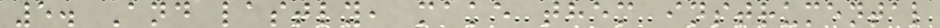5. And lastly, make them instrumental
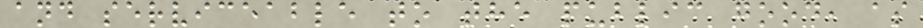and serviceable to the public good, as
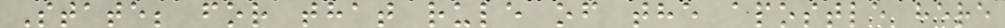State; for that rule of the apostle here
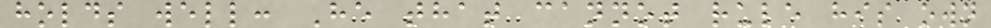holds well: He that cannot rule his own
